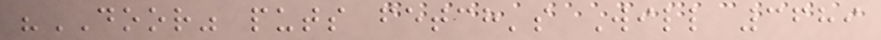"DOOR" puts fetch's Will 3689
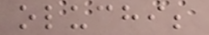oluchi;
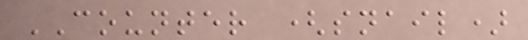COUNTER (snail)
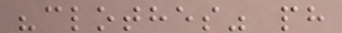"clothes" ph
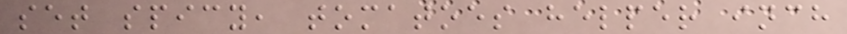set spicy, tomatoes helper inch
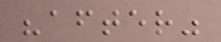"after"
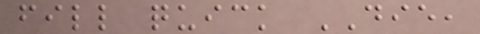fill quick DIE,
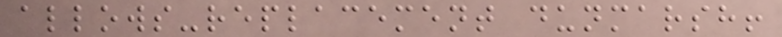allows-replacement dunmarsh!
